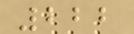222
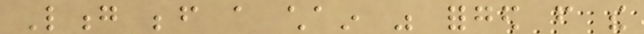Long before a chain was forged from the
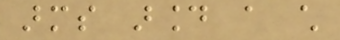arms around a child
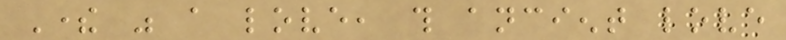There was a love, this ancient love
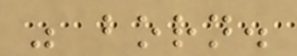was born.
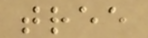tree
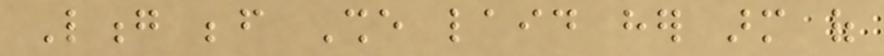Long before She laid her arm of
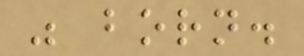was born.
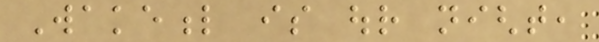Wakeful is our night,
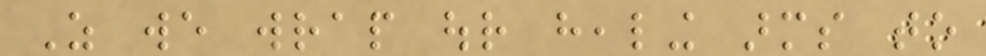As we wrap our healing arms to
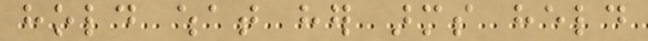hold what her arms held
